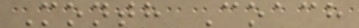Month Coach
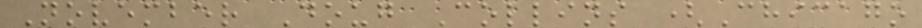November Doug Collins (Chicago
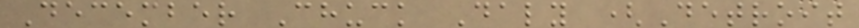December Chuck Daly (Detroit
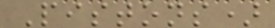Pistons)
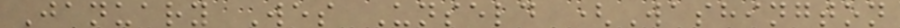January Wes Unseld (Washington
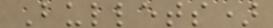Bullets)
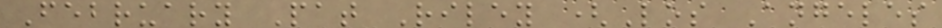February Pat Riley (Los Angeles
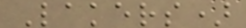Lakers)
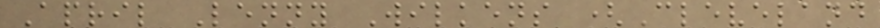April Lenny Wilkens (Cleveland
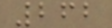262
